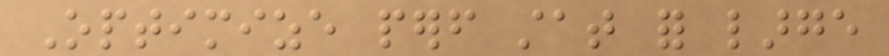Optimize perf stat for large
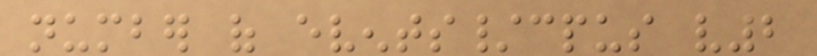number of events/cpus v2
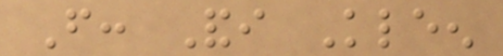From: Andi Kleen
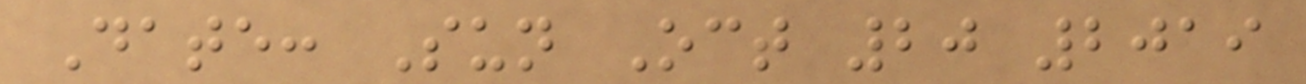Date: Sun Oct 20 2019
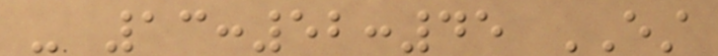- 13:52:45 EST
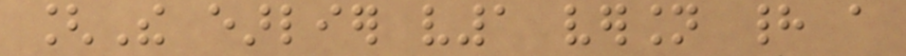[The earlier v1 version had a
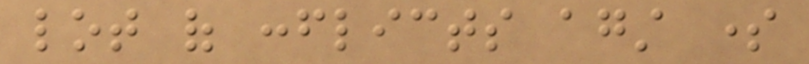lot of conflicts against some
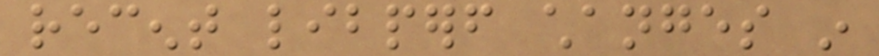recent libperf changes in
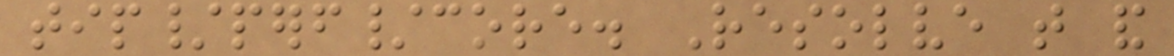tip/perf/core. Resolve that and
